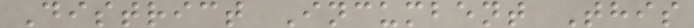District Incumbent This
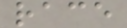race
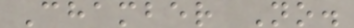Chamber No.
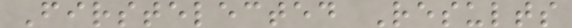Firstelected Results
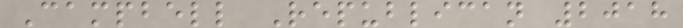Campbell Republican 2018
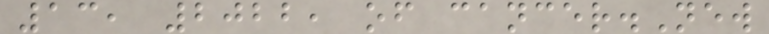13, 2022, of cancer.New
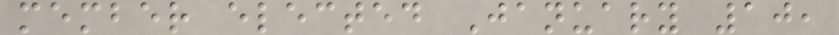member elected January 10,
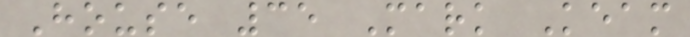House 35 Mark Keam
